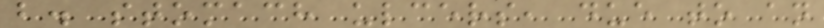b. stomach ulcers, due to an
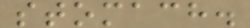stomach.
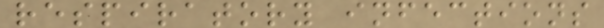respiratory infections
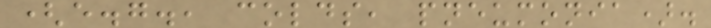(e.g., colds, pneumonia).
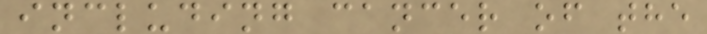including cancer of the
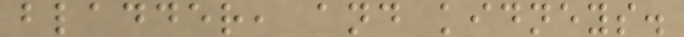bladder, and kidneys.
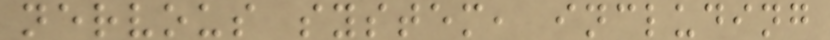nervous system, including
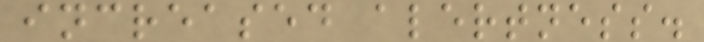increased alertness.
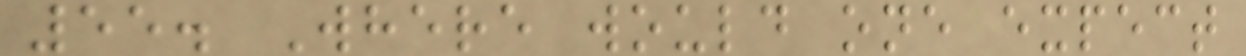55. Where would one expect
